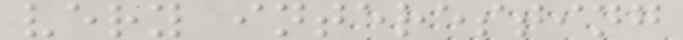very interesting
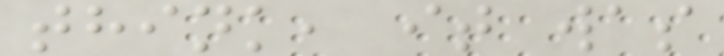think, it was
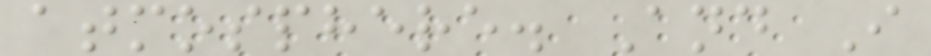atmosphere. And I
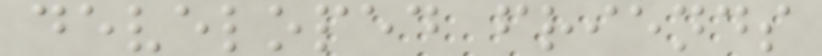developed friends
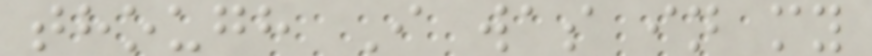though I was in my
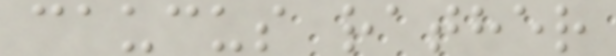caucus rather
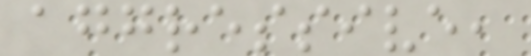aggressive,
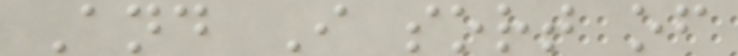And I sort of
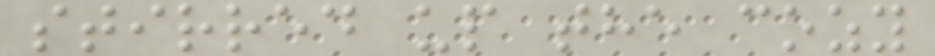stirred up the cozy
